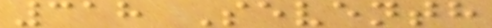318 Seventh
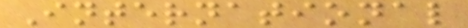International
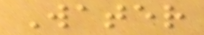Water
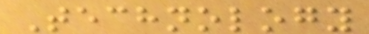Technology
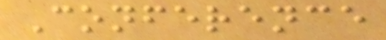Conference
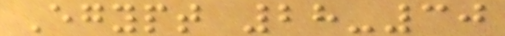Egypt 28-30
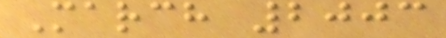March 2003
